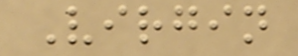Virgin
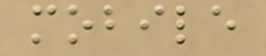mobile
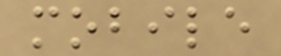mobile
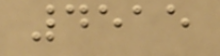4515
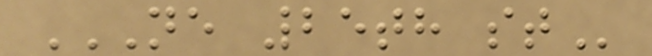NE 25TH ST
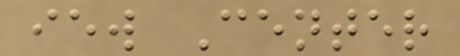iew Center
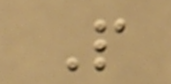P
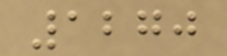1270
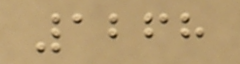1268
